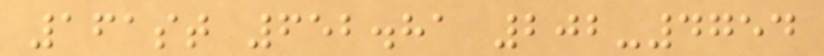161st 652.81 202-4754
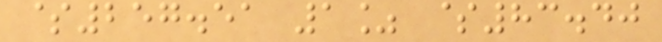$257.51 1% $83.40
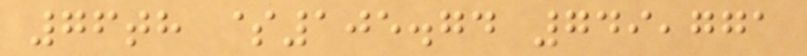76th $105.74 749,771
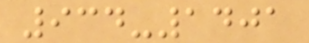934-1401
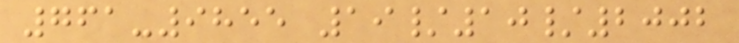761-9855 19/10/2002
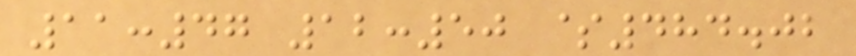11:47 12:50 $484.02
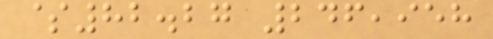$82.27 246,958
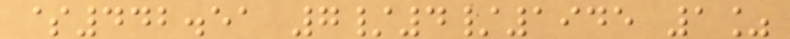$442.51 7/4/1945 1%
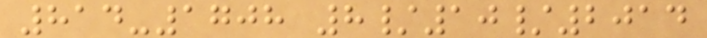814-1708 8/10/2014
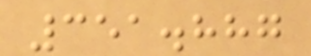351.887
